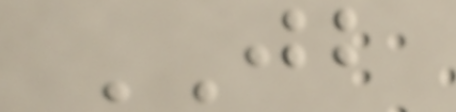JB
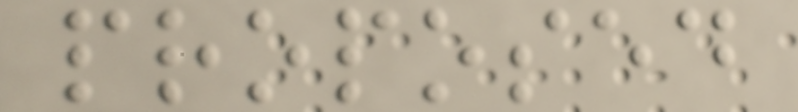proposed
